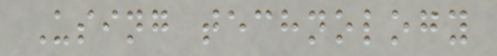Using technology
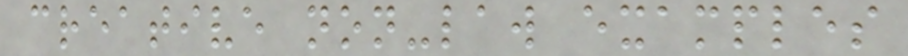creative non-law examples
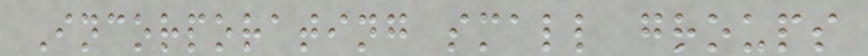Incorporating small groups
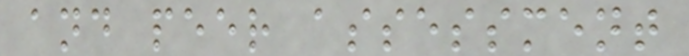and peer assessment
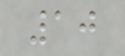10
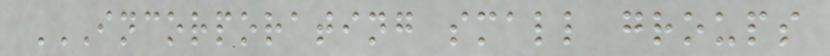INCORPORATING SMALL GROUPS
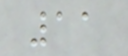11
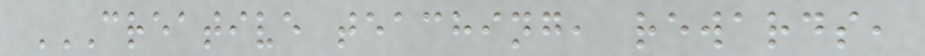CREATIVE TEACHING, REWARDS,
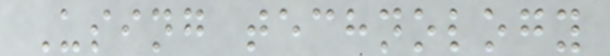Using technology
